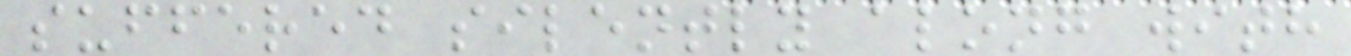suffered silently along with
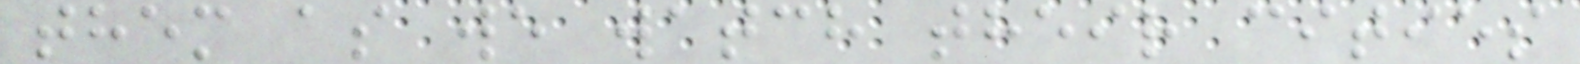them as we watch their cities
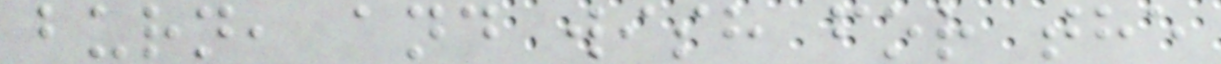burn, and wish for the
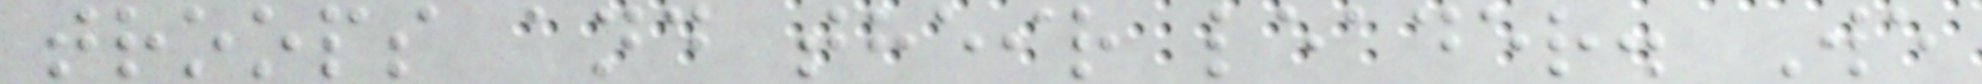troops and their leader. We
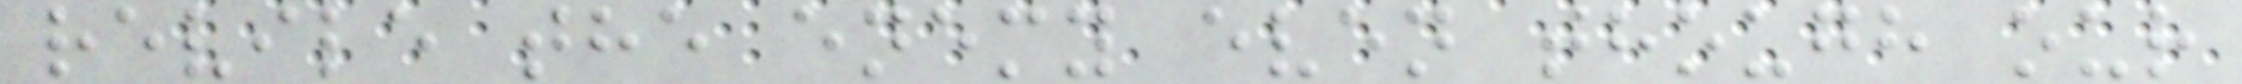revile the enemy even though our
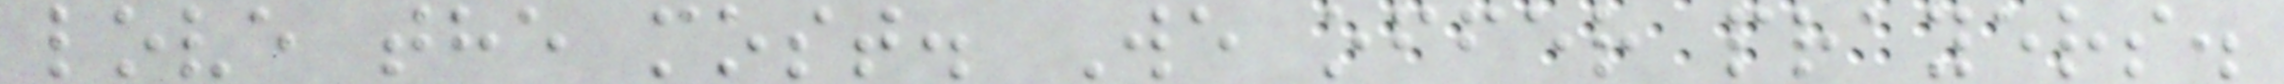love the most. We offer prayers.
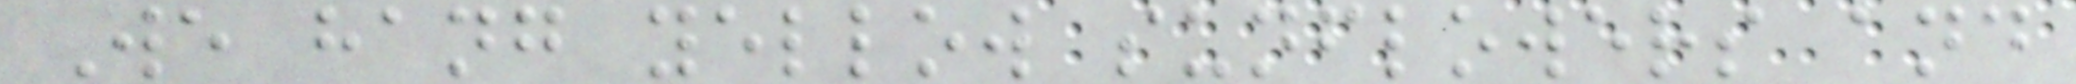We hang yellow sunflowers and
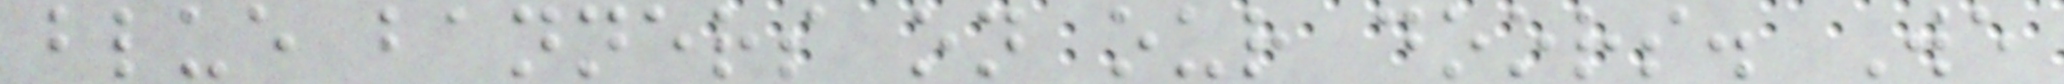blue banners on our doors. We
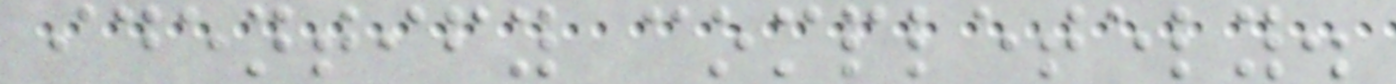identify completely.
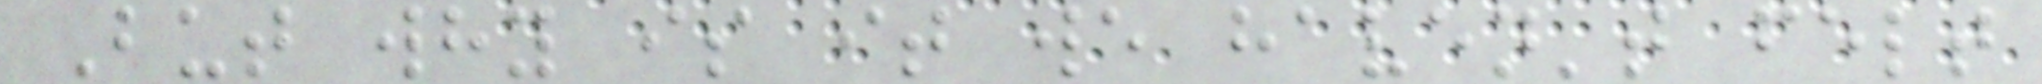But why is it we haven't felt
